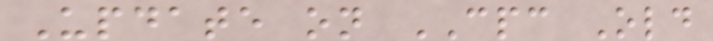Update on CPC Old
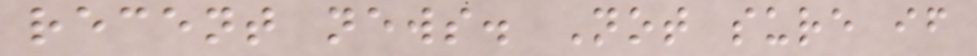recent news. Not sure if
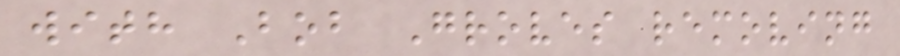with Bob Groves removing
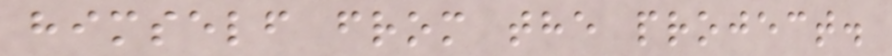himself from the project.
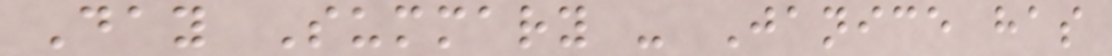Day Summary - Janice has
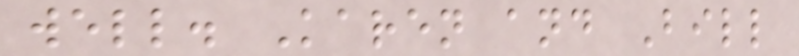well. Karen and Bill
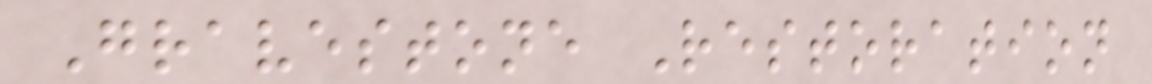Gravestone Restoration
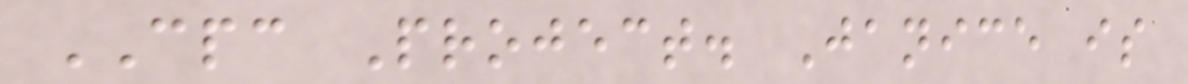CPC Project. Janice is
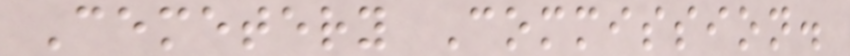Cemetery Commission.
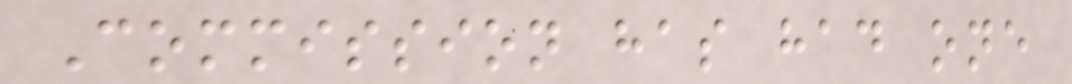Commission has had one
